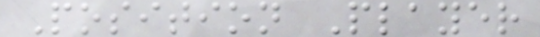Position Player
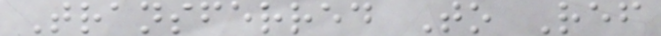Transferred To Ref
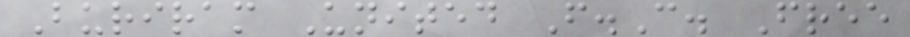Buriram United F.C. Free
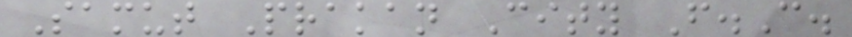Samut Prakan City F.C.
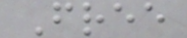Free
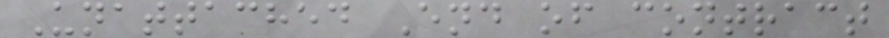Unattached End of contract
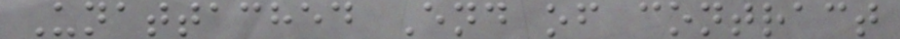Unattached End of contract
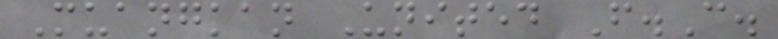Muangkan United F.C.
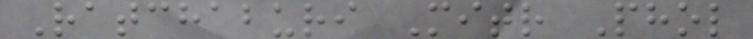Ratchaburi Mitr Phol
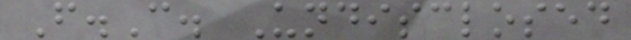F.C. Undisclosed
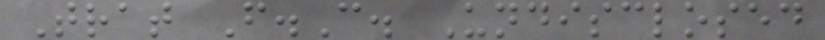Trat F.C. Undisclosed
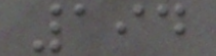194
